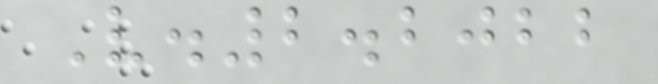V.2.2022
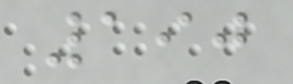190
